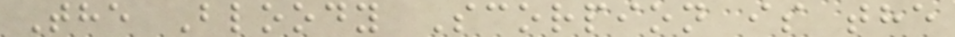The Bloody Scorpion is the
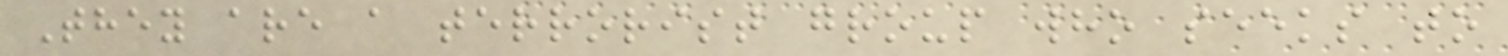They are a terrorist group who seeks to
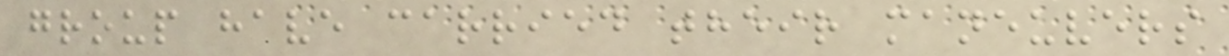group have carried their maneuvers
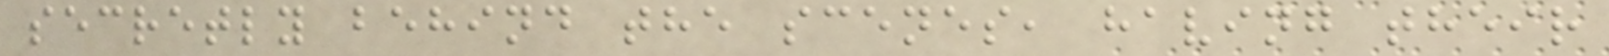secretly behind the scenes, having their
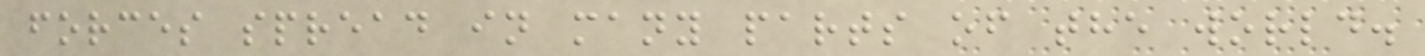forces spread in many parts of the world.
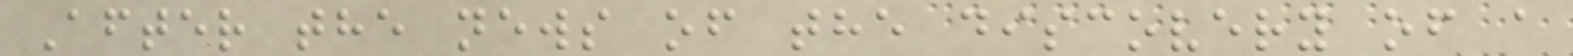After the news of the discovery of a
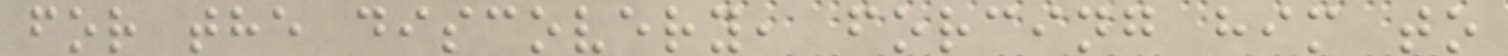for the discovery, forcing him to
